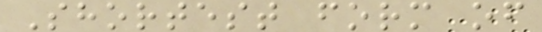Shortest form of
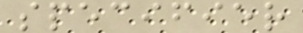specifier
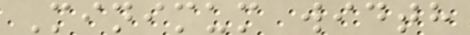Minimum width
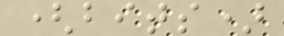(bits)
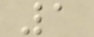1
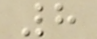8
